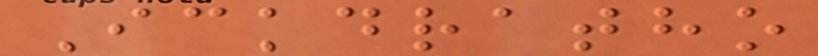Ickdratho
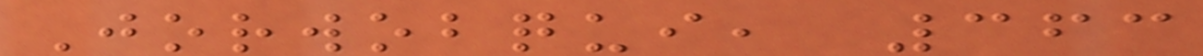Jorwobqui, 363
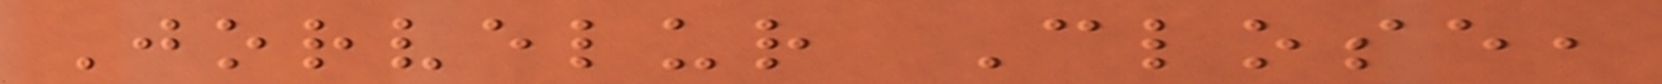Jorvelur Close,
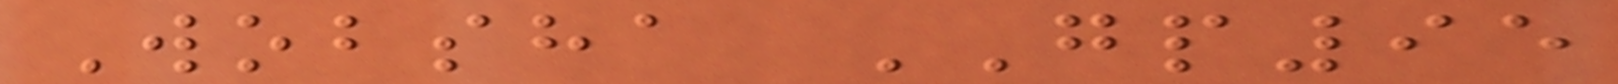Wobsha GP95
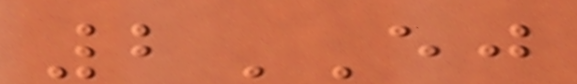2EJ
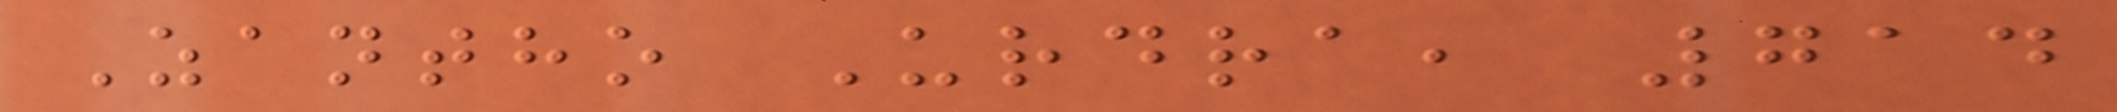Zantho Urdra, 714
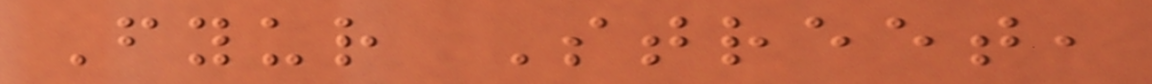Fyur Street,
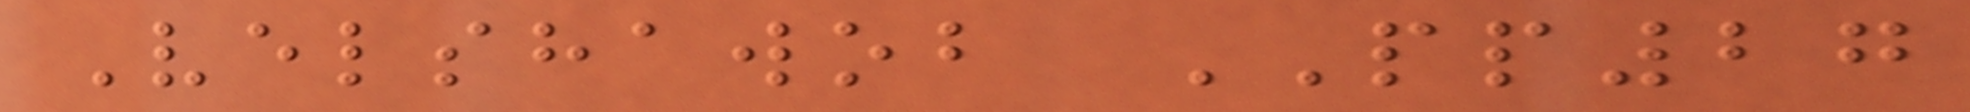Velshawob PP27
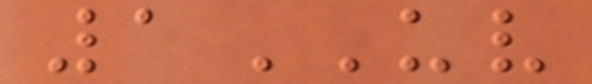1UV
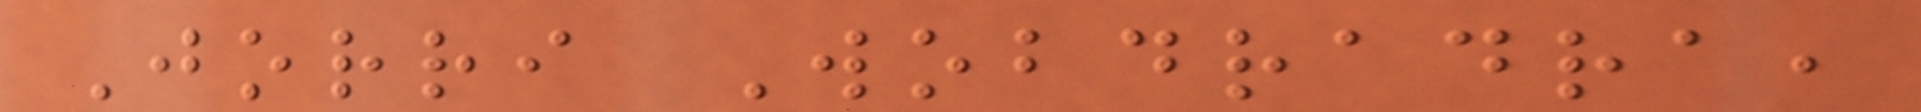Jorri Wobdradra,
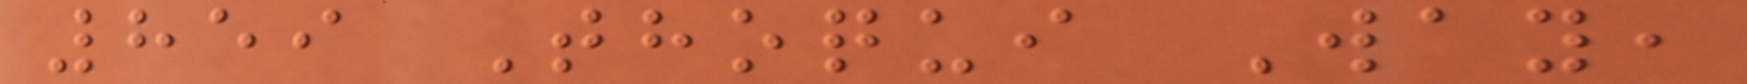859 Thoqui Way,
